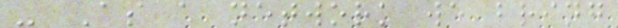- As a network we bring
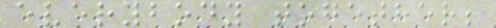everybody together;
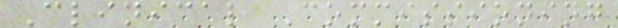Clinical Commissioning
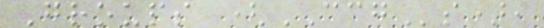Groups (CCGs),
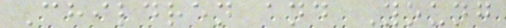Children and Young
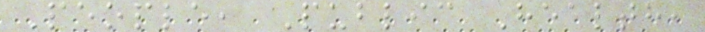People, Public Health,
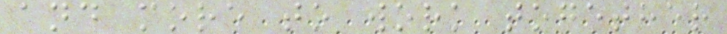and more to work together
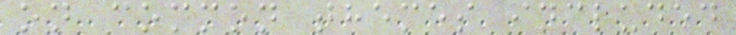on common themes included
